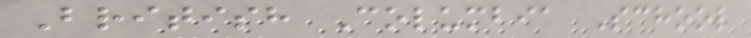British Columbia School
